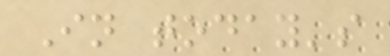In today's
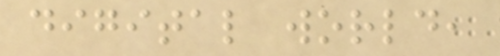digital world,
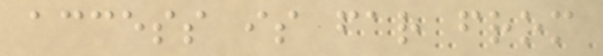access is far from
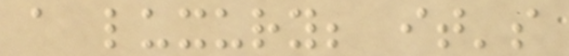a luxury; it's
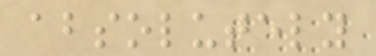absolutely
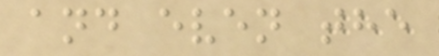and even the
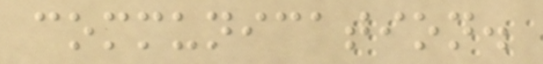communication.
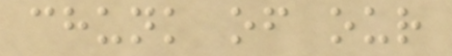chunk of our
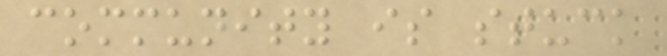community is stuck
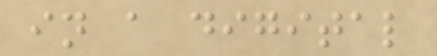in a digital
